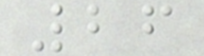26
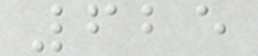625
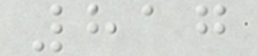817
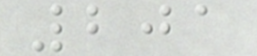201
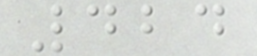424
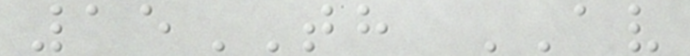15TH AV
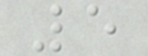5
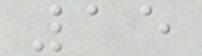15
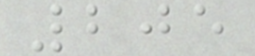205
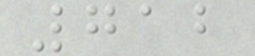712
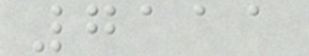7111
